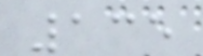135
